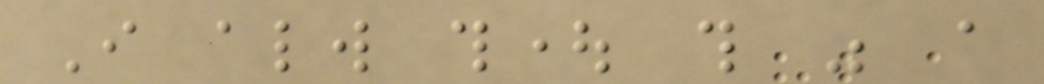I always thought this was a
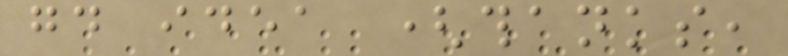good idea (thanks,
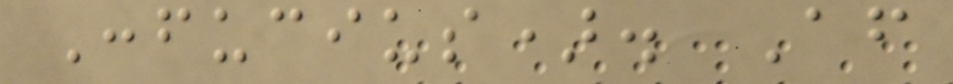Confucius). After
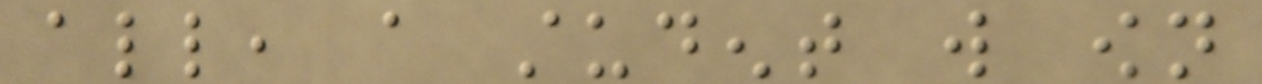all, a student will own
